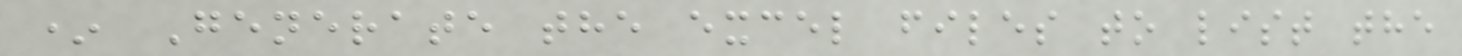* Generate the excel files to list the
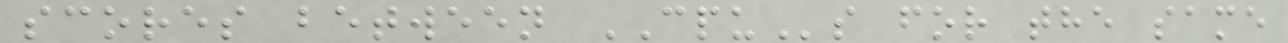scores between CPUs for the same
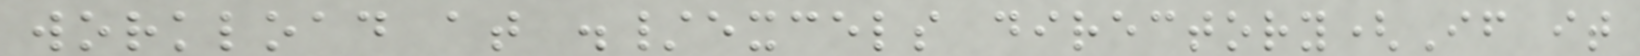workload at ./excels directory(If it
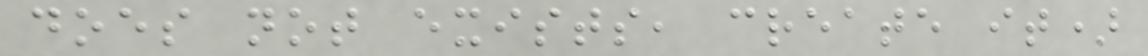does not exists, create it)
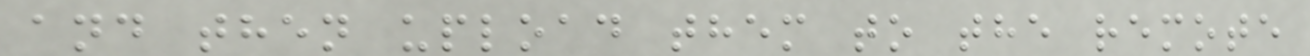and then upload them to the remote
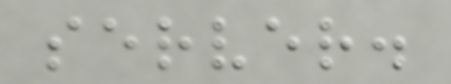server.
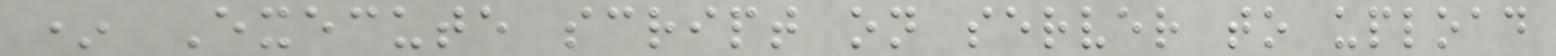* Execute script on server to upload
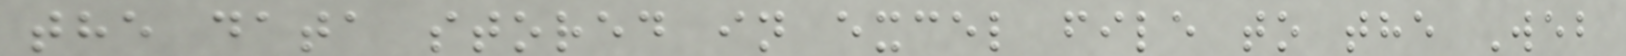the data stored in excel file to the Web
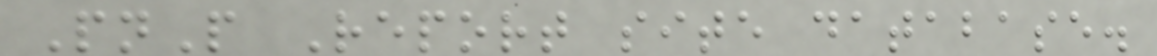PnP Report site database.
